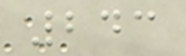243
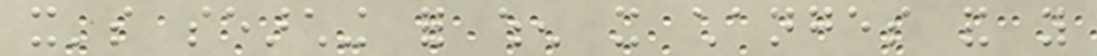it's searching for when it changes and you
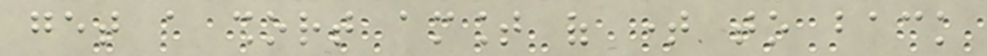get a short amount of time to back
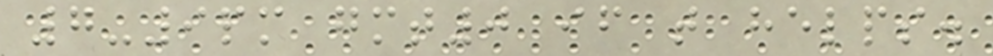7-9pm gmt0 if that helps.
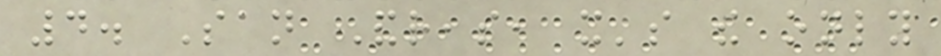4. San Andreas, it's the only
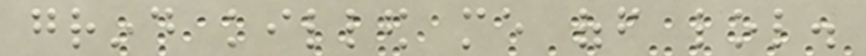grind killed me off lol.
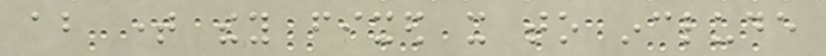about time they fixed it to include
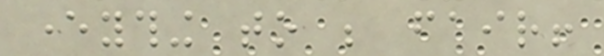everything to be fair!
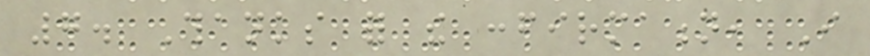7. Thanks for the confirmation, I
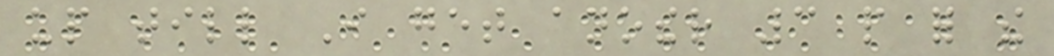up till I get another 3 people for the
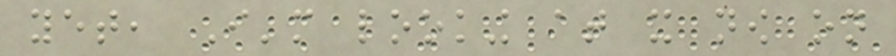yet, I'm looking at it now on
